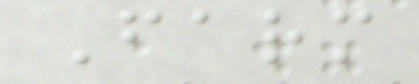Farm
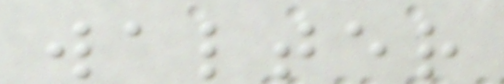walter
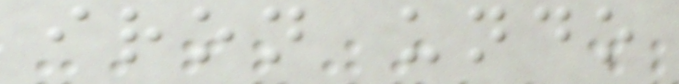iron undo
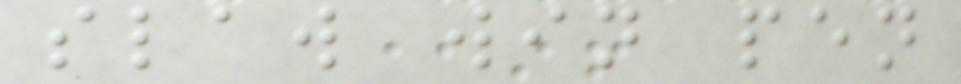slaw win pen
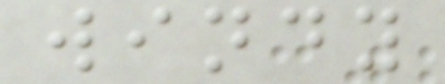windy
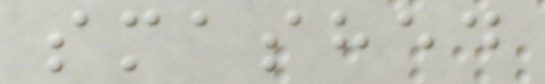smashed
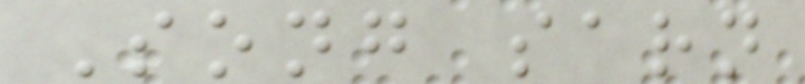Song sarn
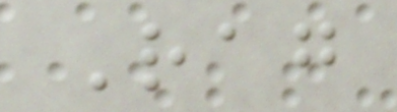Rag
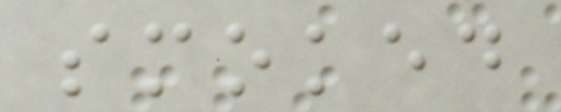smoked
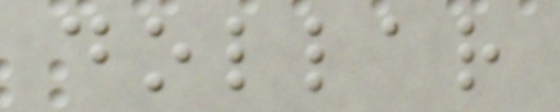dollar
